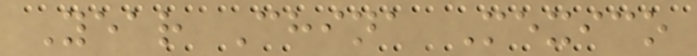Year China Mexico
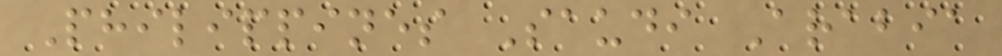Philippines Saudi Arabia
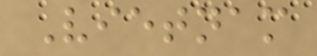Vietnam
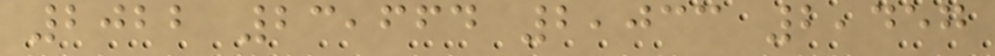2022 23,664 2,033 2,457
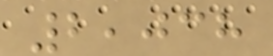2,038
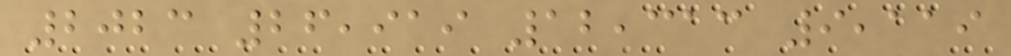2023 26,919 12,313 9,119
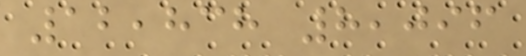12,838 8,096
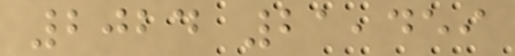2024 21,459
